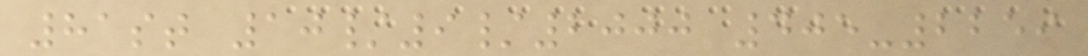81st 10/9/2000 405-2259
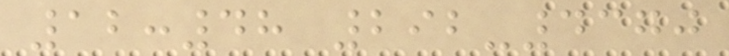12:48 292-4370
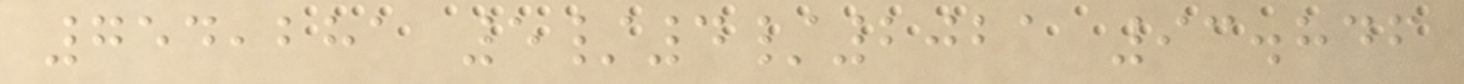754,281 5/4/2021 93.846
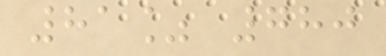81% 780
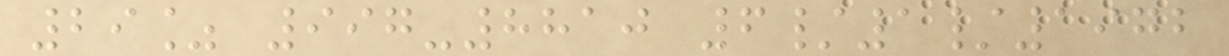29% 997-8810 6/1/1972
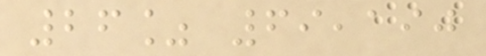26% 69,190
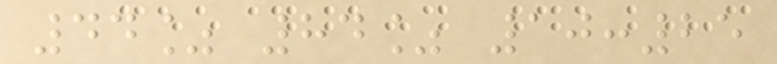44% 84% 10:25
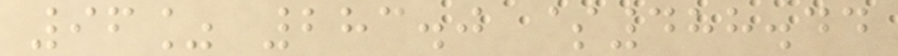96% 283.0 $488.44
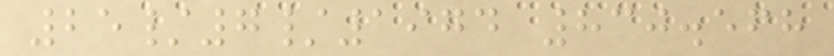25/7/1974 830.568
